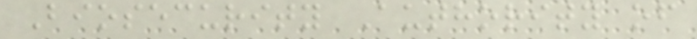Biosecurity Authority of
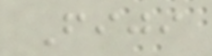Fiji
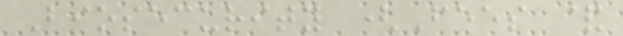Biosecurity (Fees &
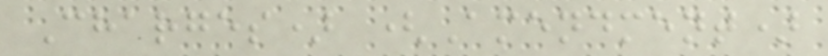Charges) (Amendment)
